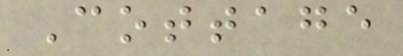Cottage
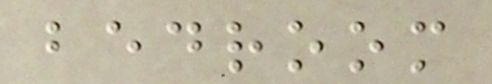bedroom
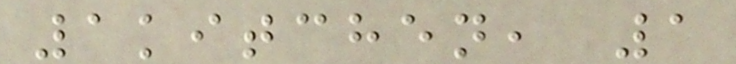1kitchen, 1
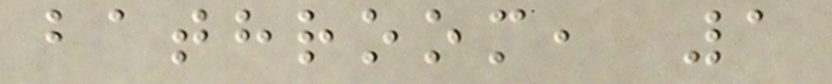bathroom, 1
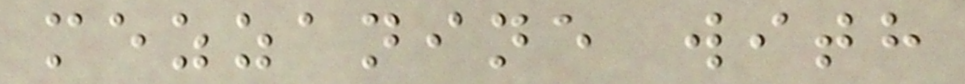mezzanine with
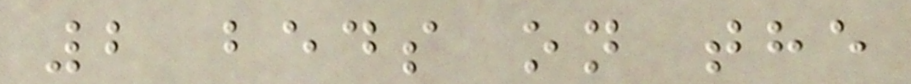2 beds on the
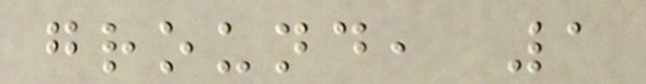ground, 1
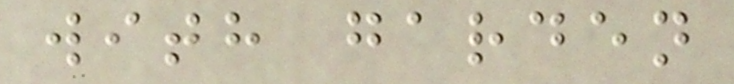with garden
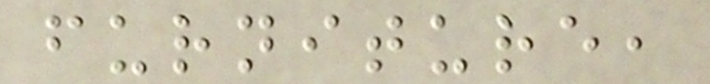furniture,
